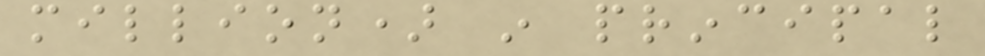million) in principal
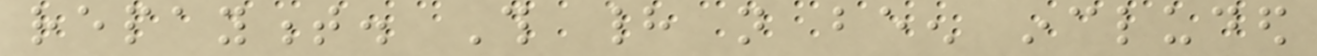repayment. This had not been included
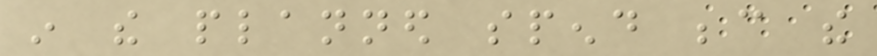in the planned spend because the
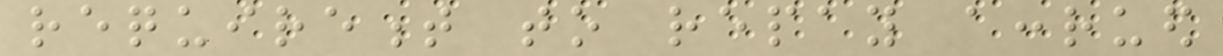requirement to repay accrued
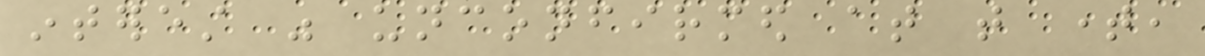interest was unconfirmed at that time,
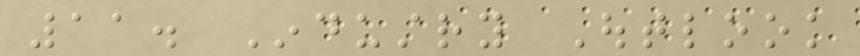11. Industry Outlook
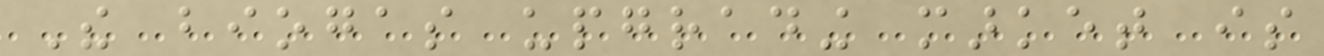The biogas upgrading market is
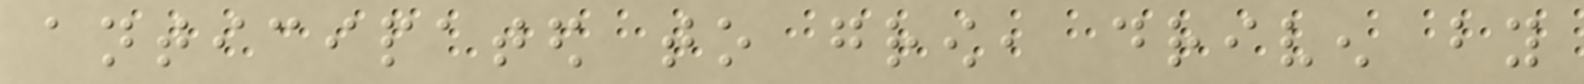anticipated to grow, driven by
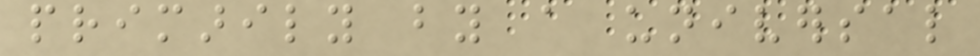primarily by a universal
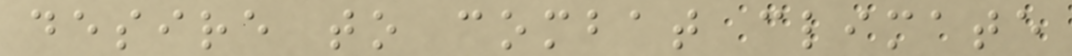desire to combat climate
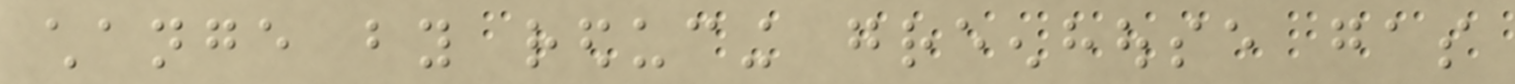change by reducing greenhouse gas
